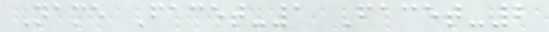Name Facet-1 Facet-2
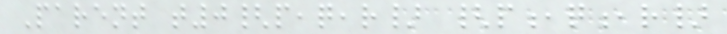Parent t0{p,q,r} {p,q,r}
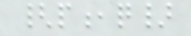{p,q}
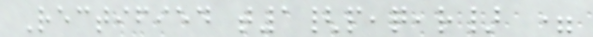Rectified t1{p,q,r} =
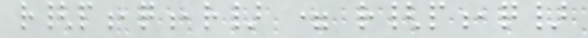r{p,q,r} = r{p,q}
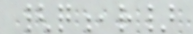{q,r}
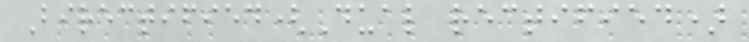Birectified(Dual rectified)
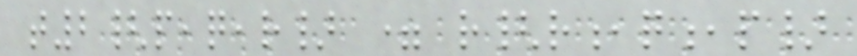t2{p,q,r} = r{r,q,p}
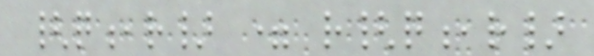{q,r} = r{q,r}
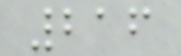216
